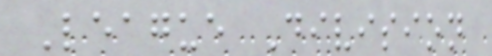League Division
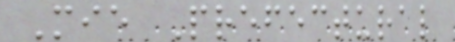Mie Prefectural
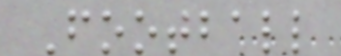Football
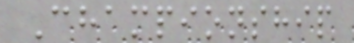Championship
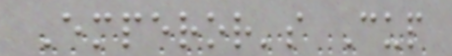Emperor's Cup
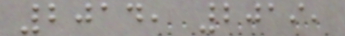2014, 2019,
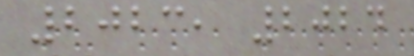2023, 2024
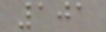101
